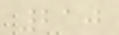210
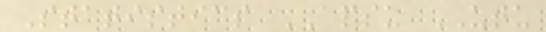Statistics APSU UTU
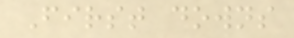First downs
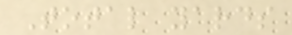Total yards
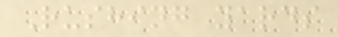Rushing yards
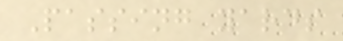Passing yards
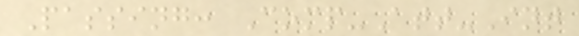Passing: Comp-Att-Int
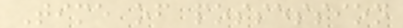Time of possession
